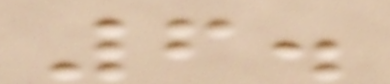6.
